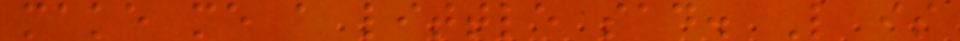make me a little sad. L is
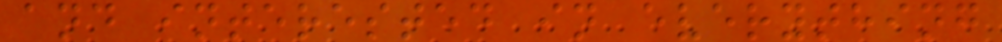and interested in everything
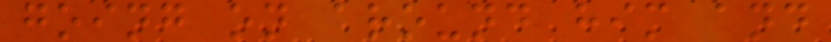going on around him and
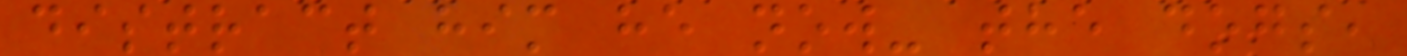distract him he now- the dogs,
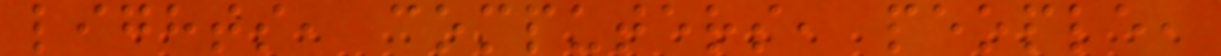lights, computers, people,
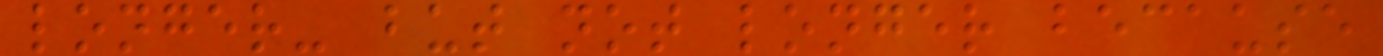longer- but not longer because
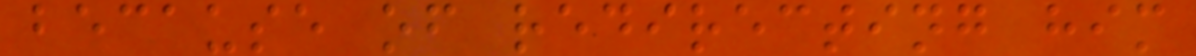because of redirecting him
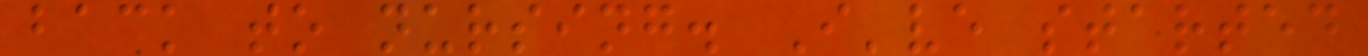back to nursing. I've started
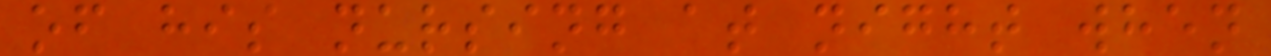of his nursing at night when
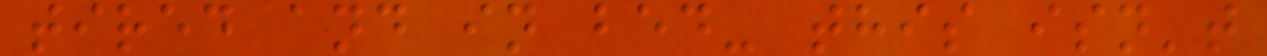tired and in bed- this isn't
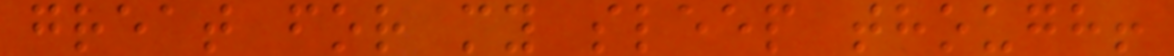great for my sleep though!
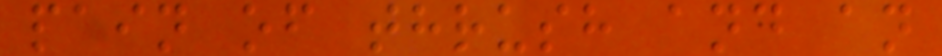pain of thrush and an
